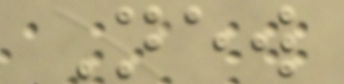New
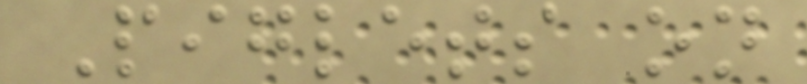Piglets on
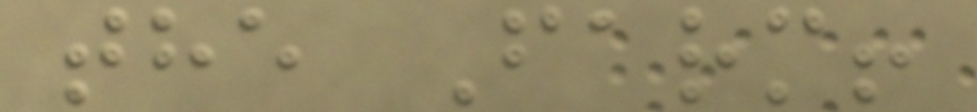the Farm!
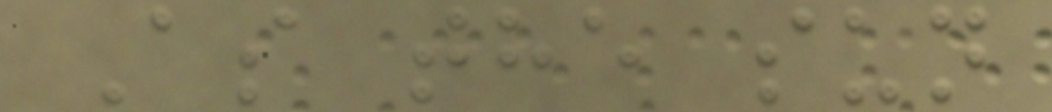As the sun
